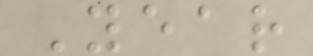Year
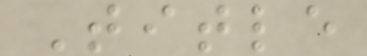Title
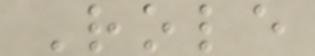Role
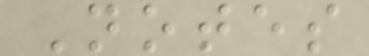Notes
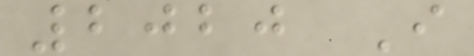2020 I
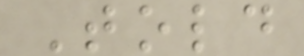Told
